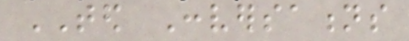TED Conversations
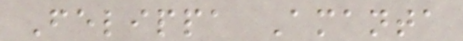Felippa Amanta
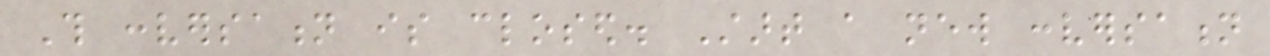This conversation is closed. Start a new conversation
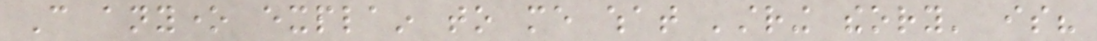Can anyone explain to me what 'string theory' is?
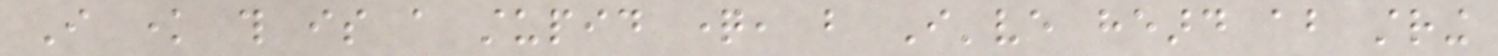I know this is a stupid question, but I've heard about string
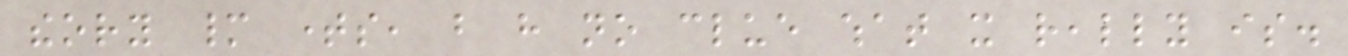theory many times, but have no clue what it really is.
